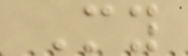My
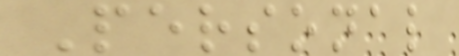Personal
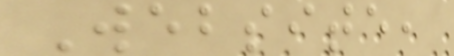Website,
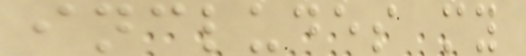includes my
